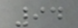94
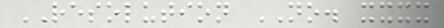RESOLUTION NO. xxxx
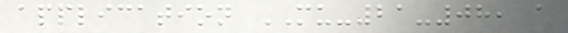application MU-21-08, a
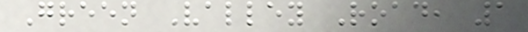Green Valley Road, 1
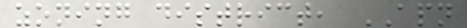zoning district, APN
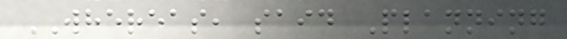WHEREAS, said Planning
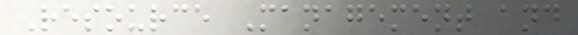Resource Management and
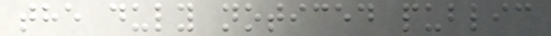the duly noticed public
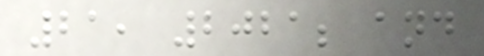21, 2021; and
